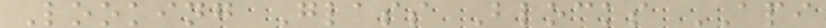Looking Glass Blocks API
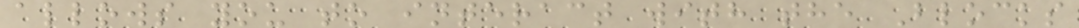allows you to interact with the Blocks
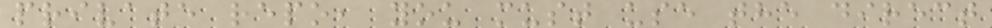private repo, you must use the direct
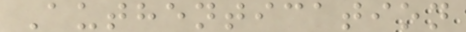Authentication
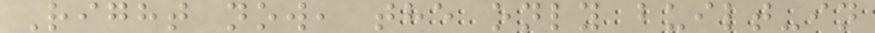Right now, the only built-in
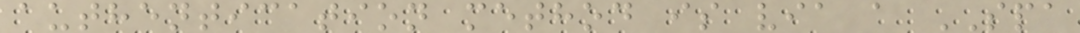authentication method is via a SPA
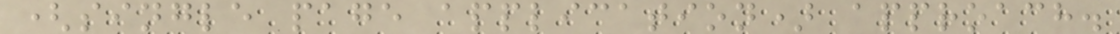(single page application) approach.
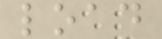load
